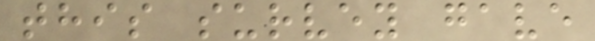this survey gave
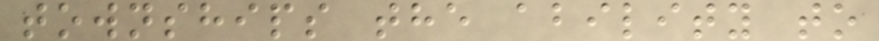townships the ability to
